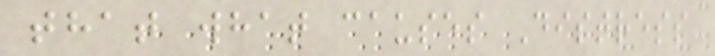that what causes Distress
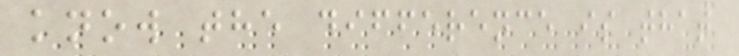know the difference is that
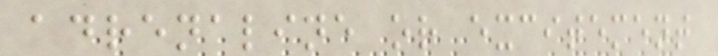adrenaline or excitement
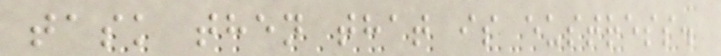task then that is eustress.
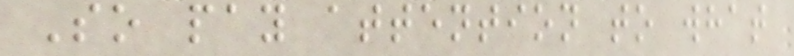So pay attention to what
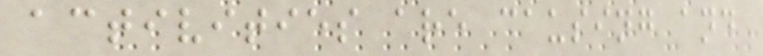activities are causing and
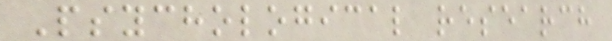Psychological research
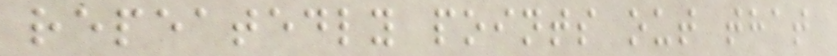repeatedly points out that
